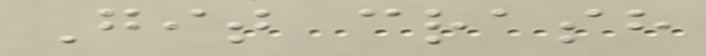Git crash
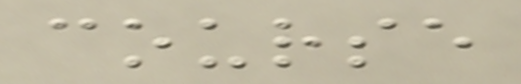course
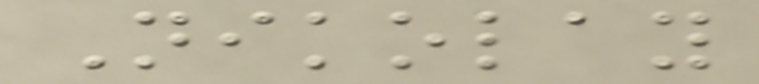Nikolay
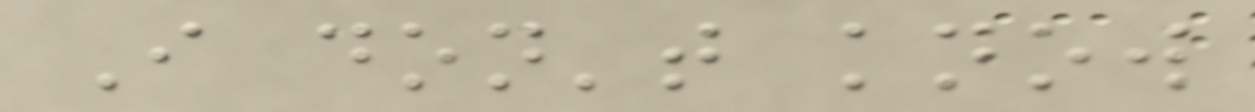I don't know
